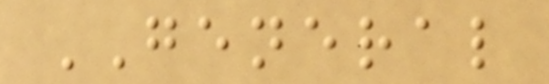GENERAL
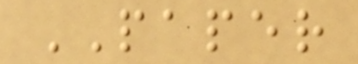PAPER
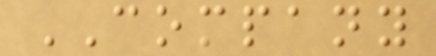COMPANY
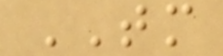TM
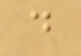d
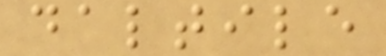daltile
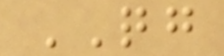QG
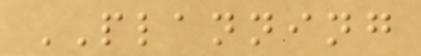PLANNING
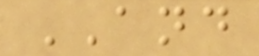AND
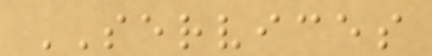SERVICES
